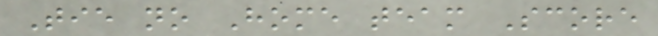Tie no Home team Score
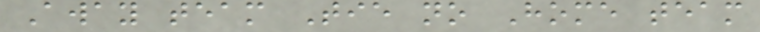Away team Tie no Home team
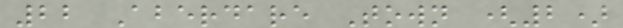22 Aberdare Town (2)
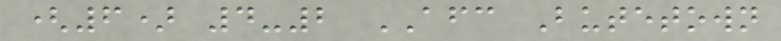(6) 4-2 AFC Butetown
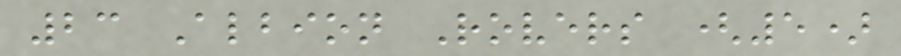23 Albion Rovers (5)
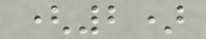(2)
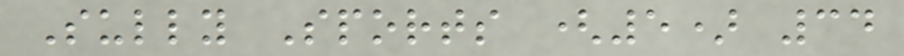Sully Sports (5) 34
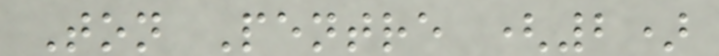Ton Pentre (2)
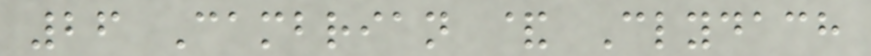26 Cambrian & Clydach
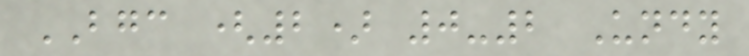BGC (2) 0-2 Undy
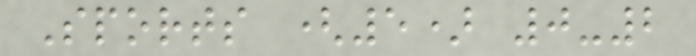Sports (5) 0-2
